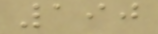190
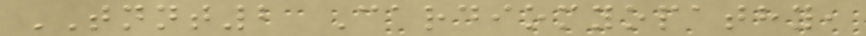TNNT2 Cardiomyopathy,
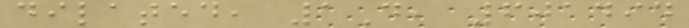dilated, 1D, 601494
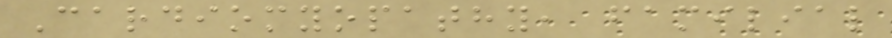Cardiomyopathy, familial
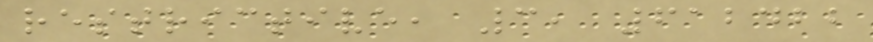restrictive, 3, 612422
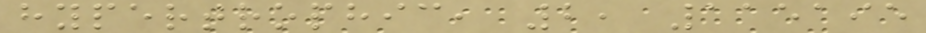hypertrophic, 2, 115195
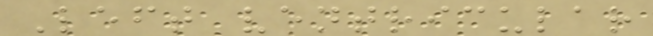Left ventricular
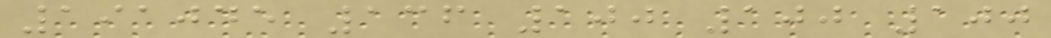191045 136 100 100 100
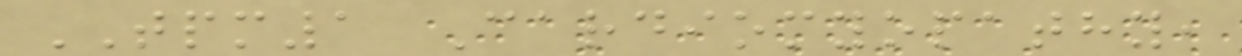TPM1 Cardiomyopathy,
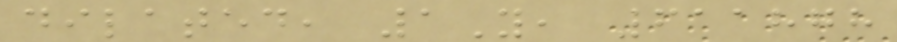dilated, 1Y, 611878
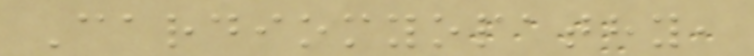Cardiomyopathy,
